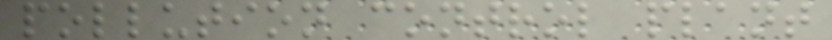pollution control plant
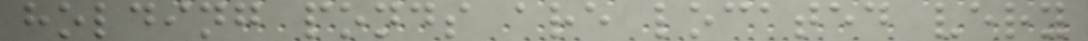holding ponds are located very
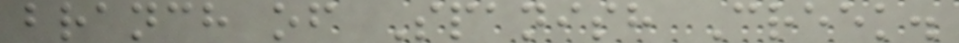branch of Spanish Creek.
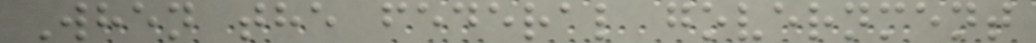When the federal government
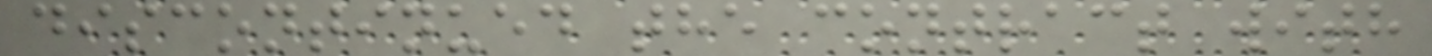discontinued the contract with
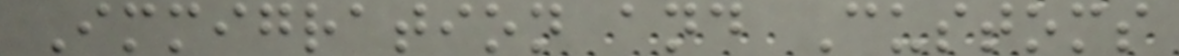Immigration and Customs
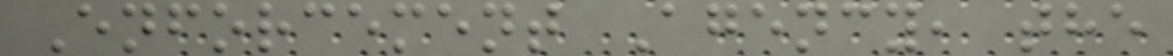Enforcement Agency, the
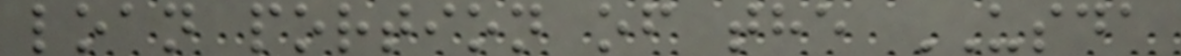loan portion of the USDA
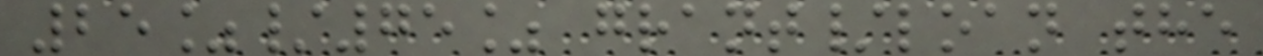25%/75% grant/loan the
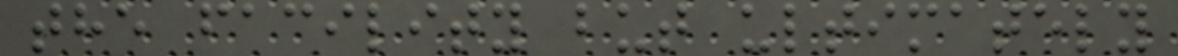the facility but ultimately
